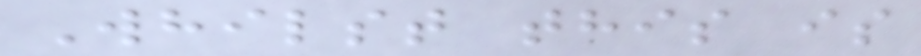Whilst this is
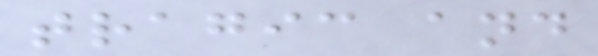tragic and
